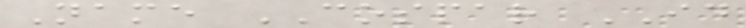Name COSPAR ID
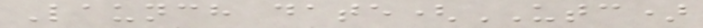Launch date(UTC)
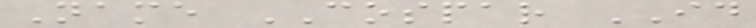Name COSPAR ID
